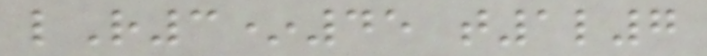lR3*45 t1l7
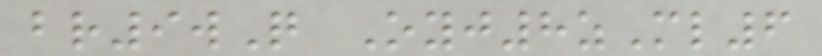br9wQ Oyj8zMl6
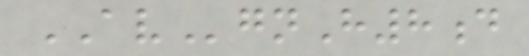AVgnH8d
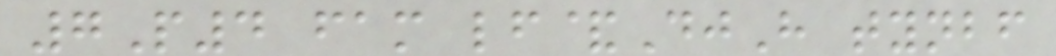7P4 fam lf&DjH tynbf
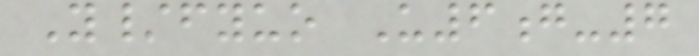Y/fyuo U6g-7
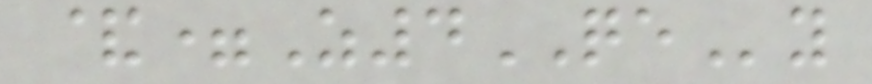&=Z4QEy
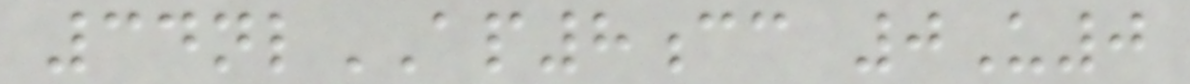34nlAP8cc 0U0
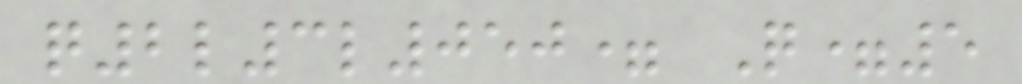q2l3l050= Q=5
